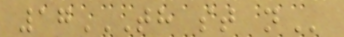17TH ST N
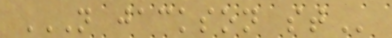N JACKSON ST
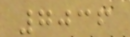7036
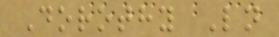Dorothy Ln
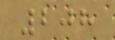208
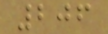206
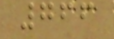766
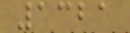1321
